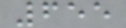655
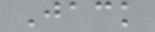Jack
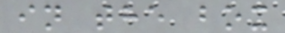in the box
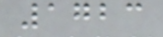1723
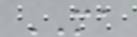MA
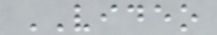VIDEO
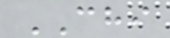CHI
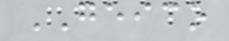GEICO
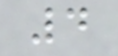4
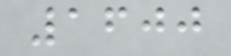1600
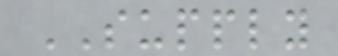SUPPLY
